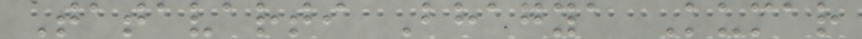Tatavarti Bhagya Kumar
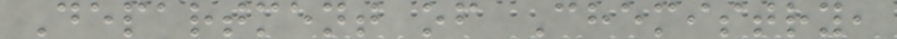Department of Chemistry,
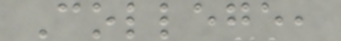College,
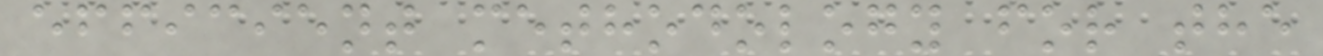efficient methodology for the
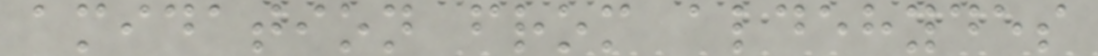amidation from aldehydes
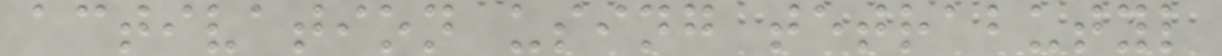activation using tetrabutyl
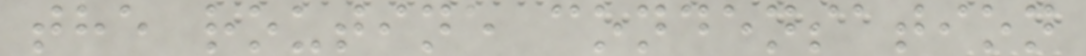the routine condensation
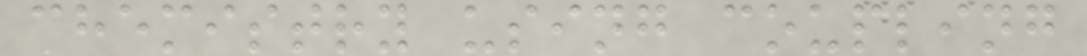chemistry using coupling
